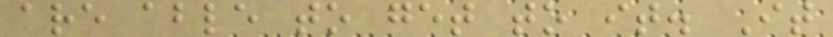are able to get to it. It
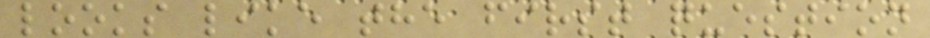looks like the first question
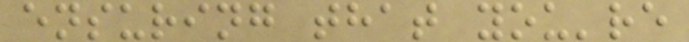ensuring that you're
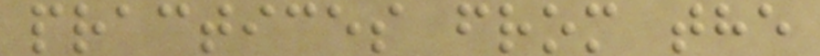practices from the
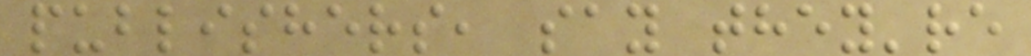publishers, say they're
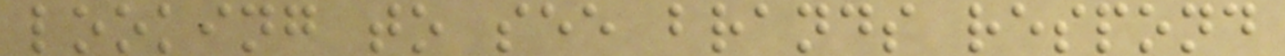looking to see brands respond
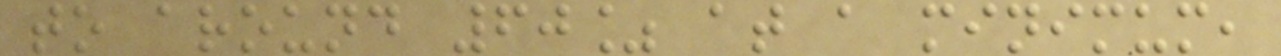to around 60% at a minimum,
